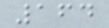164
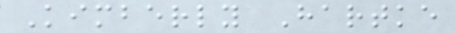Kimberly Hartke
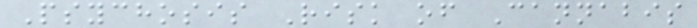Psychosis Risk of Cannabis
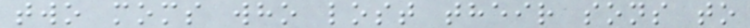two moms who lost their sons to
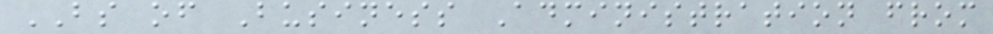BS of Business Administration from
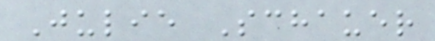Julie Schauer
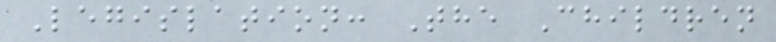Legislation: The Children
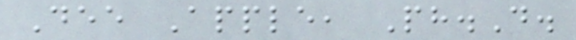Dee Apple, Ph.D.
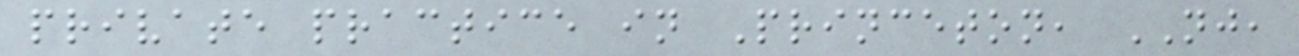private practice in Princeton, NJ,
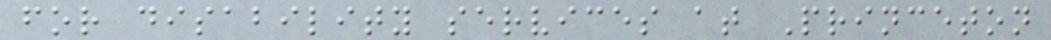for disability services at Princeton
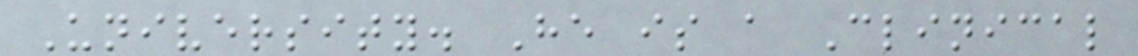University. He is a Clinical
